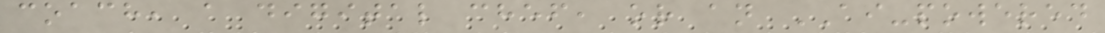coach, a digital chef, or an AI-powered
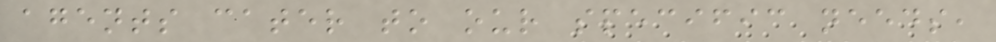agents cater to our specific needs,
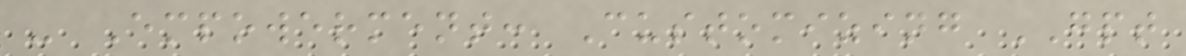- Empowerment: Customizing GPT
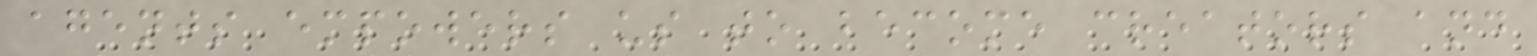agents empowers us to become creators and
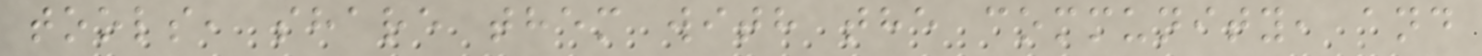tools, share them with the community, and
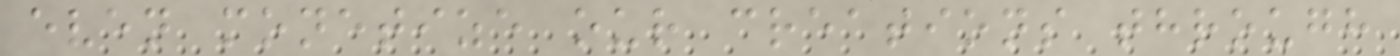even monetize our creations through
